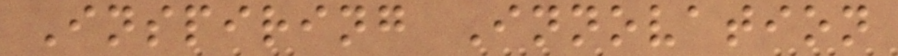Inspiring Innovation
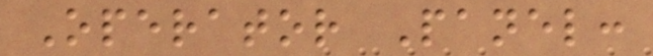Operator Panel:
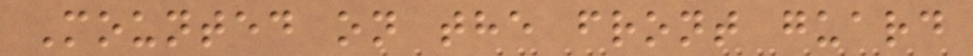Mounted on the front guard
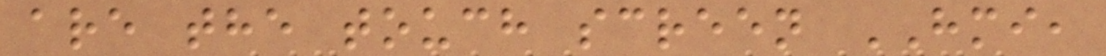are the touch screen HMI,
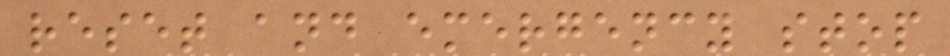reset and emergency stop
